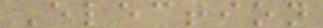Election
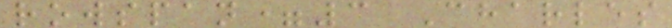rowspan=3 Charles
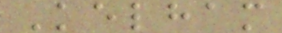Kelham
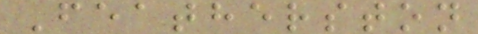Featherston
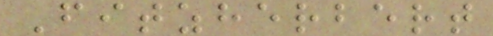Fitzherbert
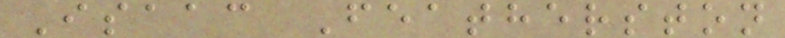Isaac Featherston
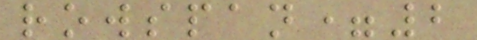rowspan=2
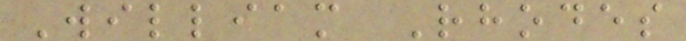William Rhodes
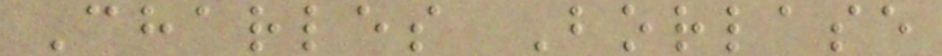Charles Borlase
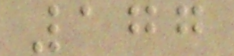177
